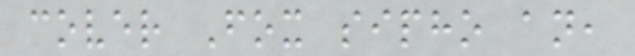cover Fox sipho an,
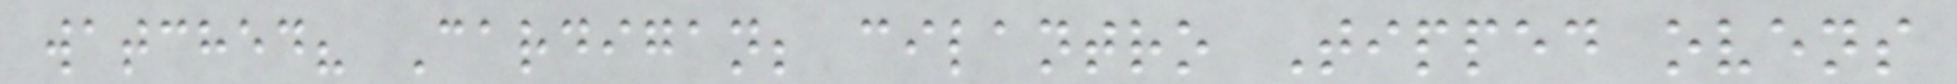watched? Cardigan; cilantro Tipped ovens
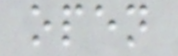open
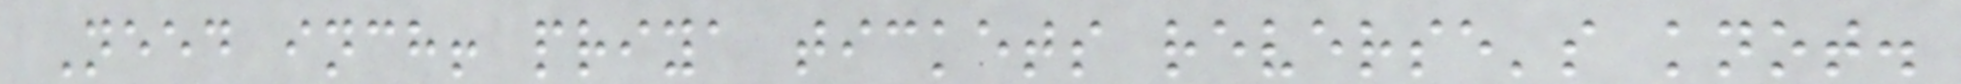Need inch! priya tickets reverse's knot.
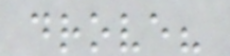drove?
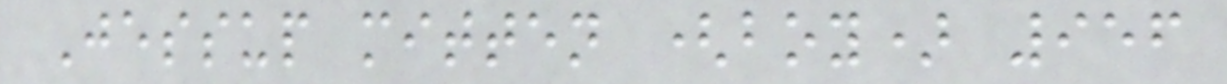Jessup mitten (boy) 956
